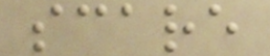scare
